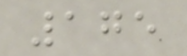175
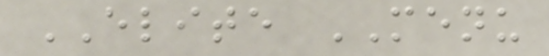ELITE MENU
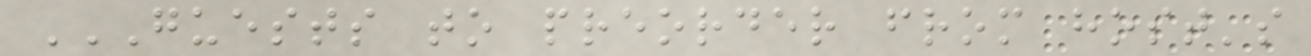GUESTS TO PREORDER FROM HOST'S
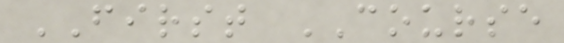FIRST COURSE
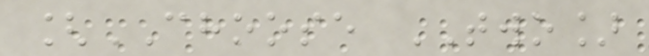[CHOOSE TWO]
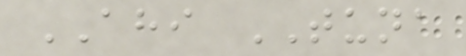AHI TUNA
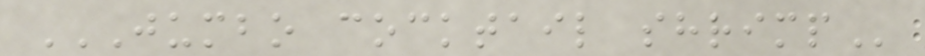JUMBO COCKTAIL SHRIMP
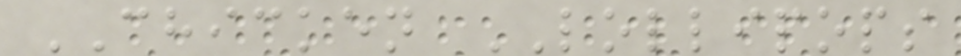CHICKEN LOLLIPOPS
